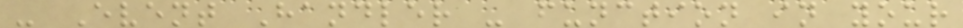- Event Handler - function in your
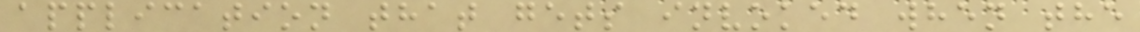application that gets invoked when the
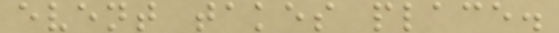event takes place.
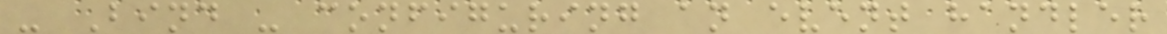- Bind - configuring an event handler
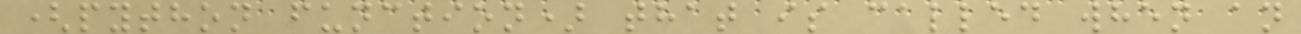(python function) that is called when an
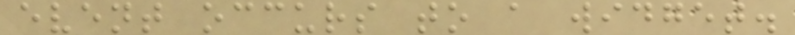event occurs to a widget.
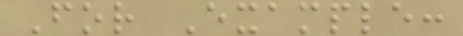For Example:
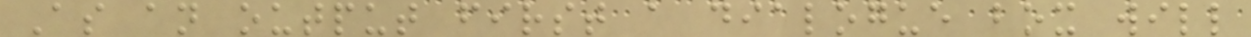As an output first a dialogue box will
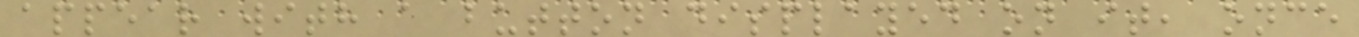appear with a button displayed on it, once
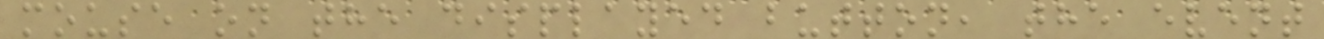mouse on the displayed button, the event
